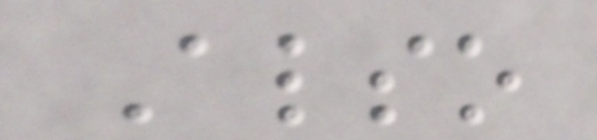Also
